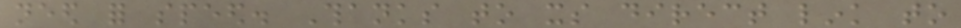need for speed. Thanks to its direct link to
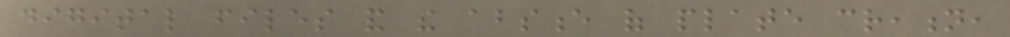digital files and the absence of plate creation,
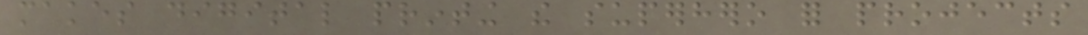makes digital printing the superhero for projects
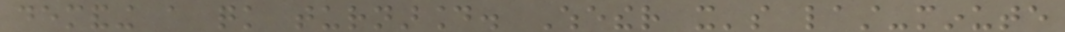demanding a quick turnaround. Whether it's last-minute
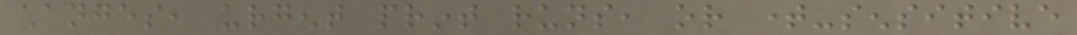changes, urgent print runs, or time-sensitive
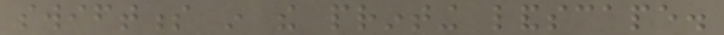swiftness in the printing landscape.
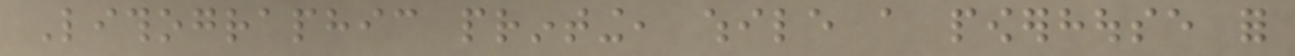Lithographic printing, while a powerhouse for
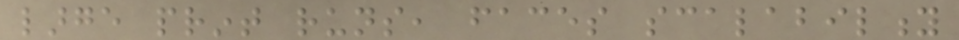large print runs, faces scalability
